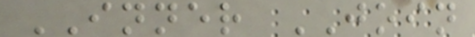INNER JOIN
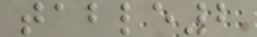table2
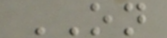ON
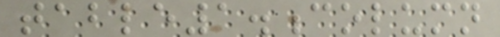table1.column
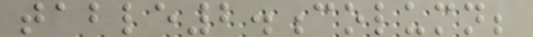table2.column;
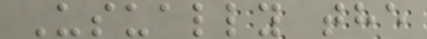Usually the
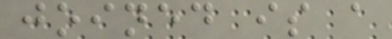joined is a
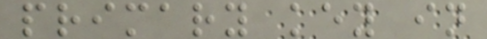primary key in
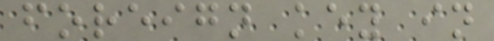foreign key in
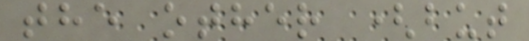the other (but
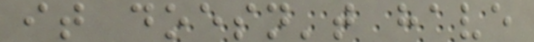it doesn't have
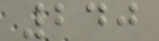240
